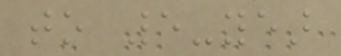to 5-year
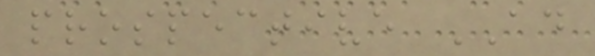prospective AD
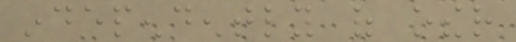independently of other
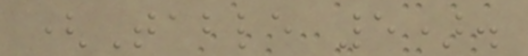(Table 5).
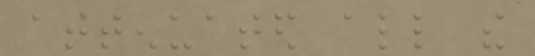attenuated all the
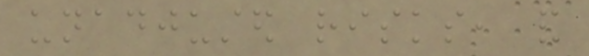unadjusted risks, and
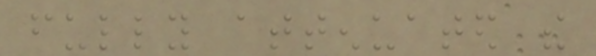fully attenuated the
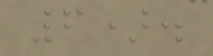6).
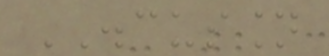DISCUSSION
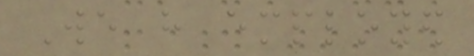We have employed
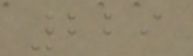229
